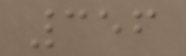356
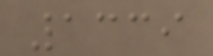1339
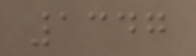1347
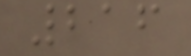216
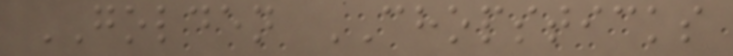GOLDEN CHOPSTICKS
